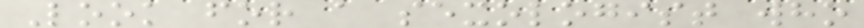Look for a sexologist who
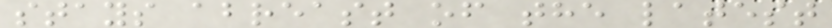stays abreast of the latest
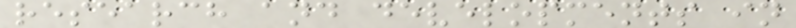research and developments in
